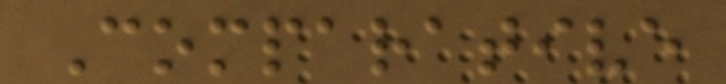Comparative
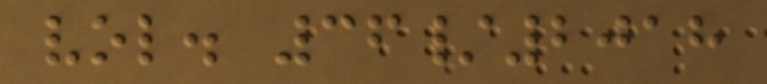vol. 36/2018
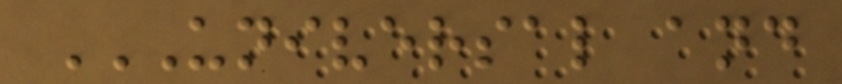UNIVERSAL AND
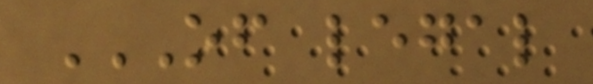OF LEGAL
